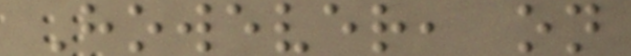However, on
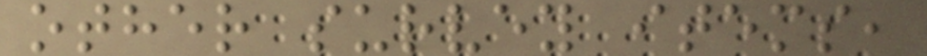other survey items,
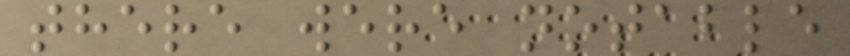there were notable
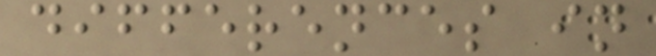differences in
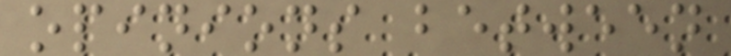opinions between
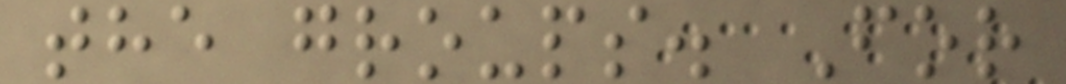the groups. For
